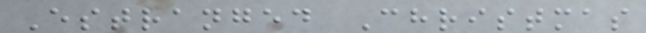Estranged Christmas
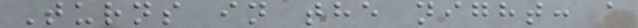Turns in the night: a
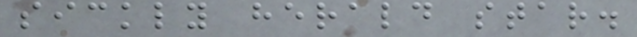sickly herald star.
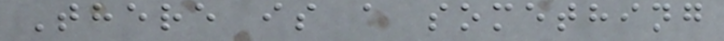There is a something
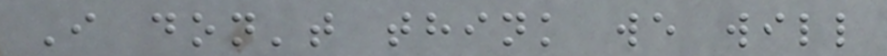I don't think we will
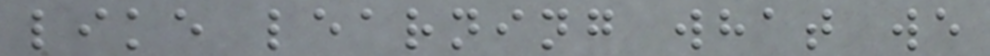like learning what we
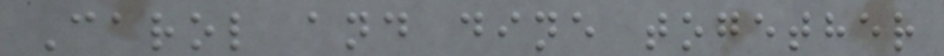Carol and dine together
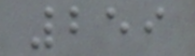259
